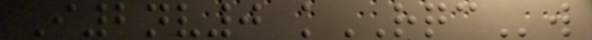I2nv0 kRQCw
